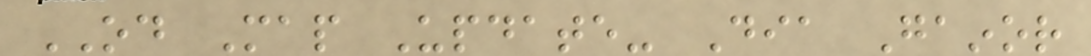OD Map Update- Dia Gainor
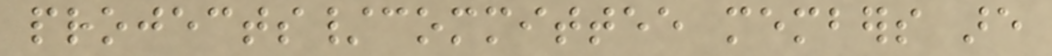projects/committee members are
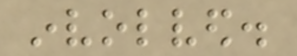involved.
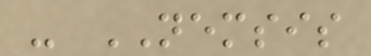- NEMSIS
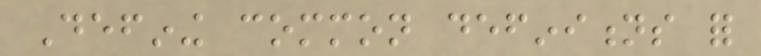Defining common definitions for
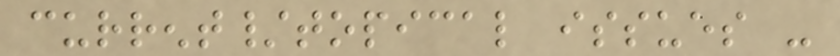current/topical issues -
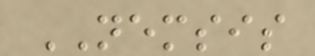NEMSIS
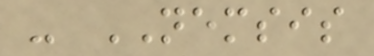- NEMSIS
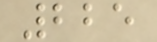225
